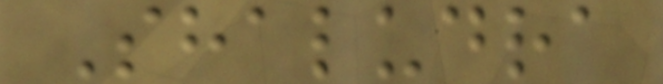Shaludra
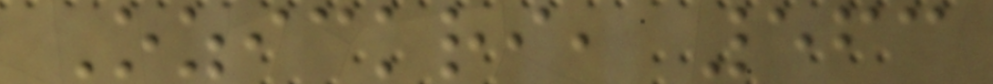Ozickri, 563
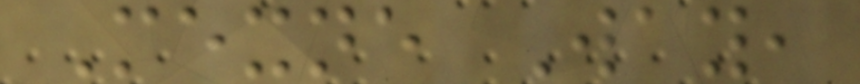Mexne Way,
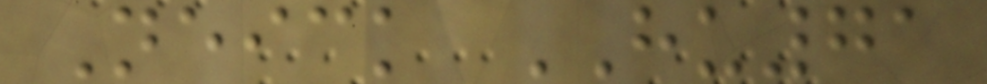Neick HU71
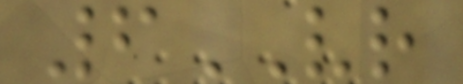6VR
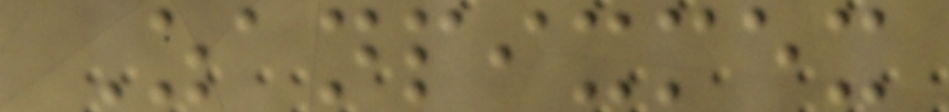Zanpixmex
